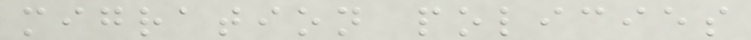migration policies
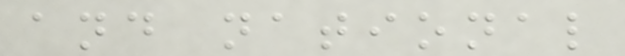and national
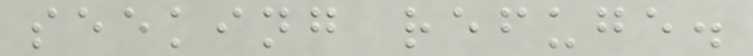seeking refuge.
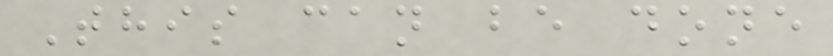This can be done
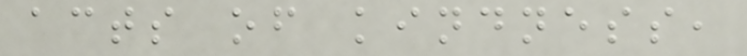acts of kindness,
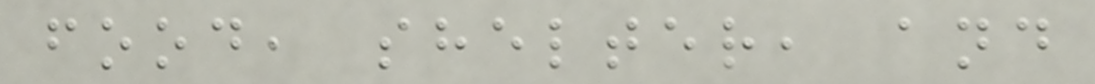food, shelter, and
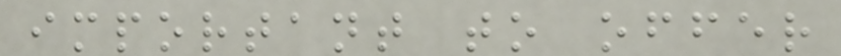important to offer
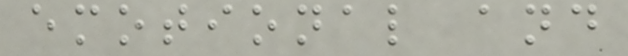emotional and
